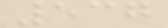537
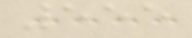555
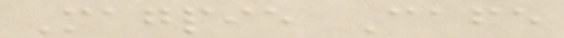Magpie Cafe
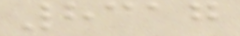8317
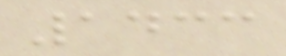1433
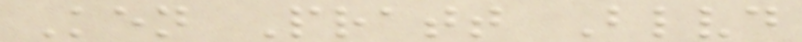Ken Pratt Blvd
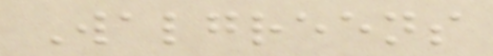Walgreens
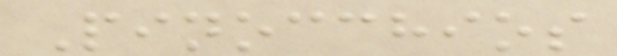Pinocchios
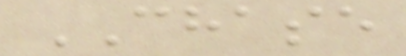CHASE
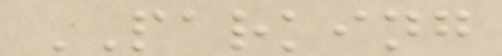PARKING
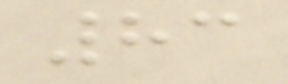83
